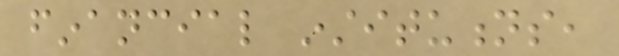financial institutions,
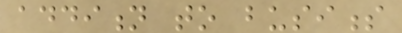addition to business
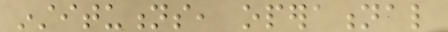institutions, operational
